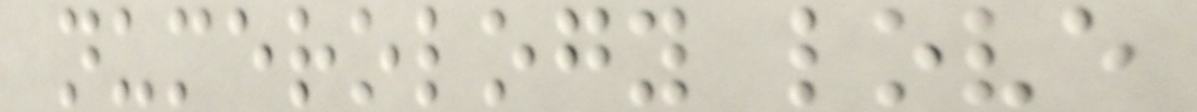numerology love
